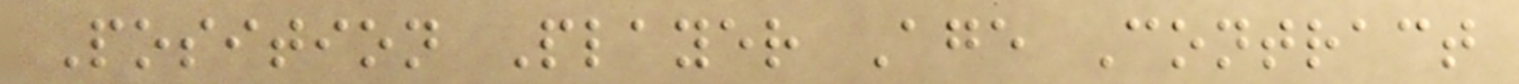Position Player Age Contract
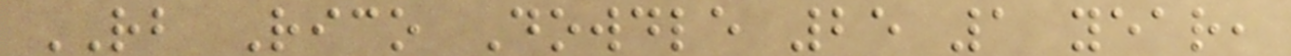RB Rico Dowdle 25 1 year,
